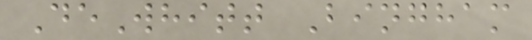DeWhitt Bingham
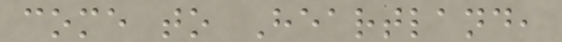come to Heartland,
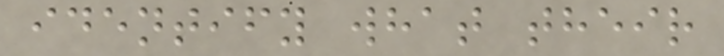identify what their
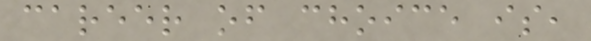career of choice is,
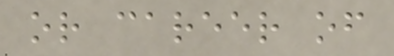or career of
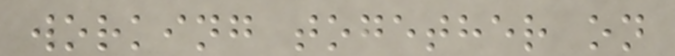working together on
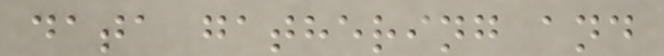data gathering and
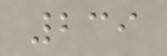239
